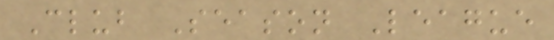Club Season League
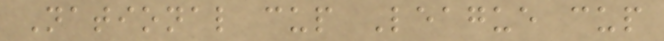National cup League cup
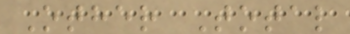Other Total
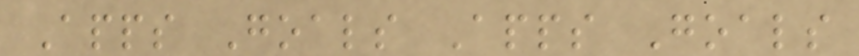Apps Goals Apps Goals
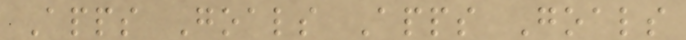Apps Goals Apps Goals
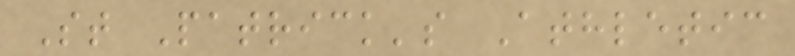St Patrick's Athletic
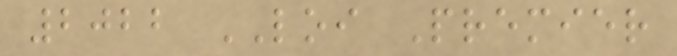2022 LOI Premier
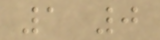1 0
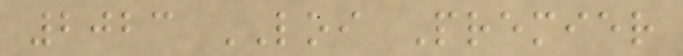2023 LOI Premier
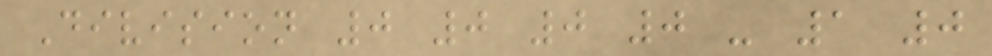Division 0 0 0 0 - 1 0
